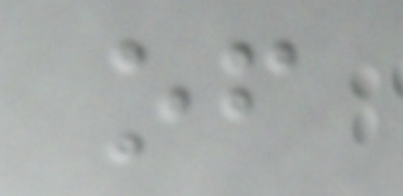of
